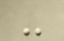-
